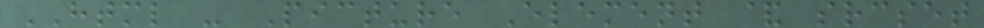HTML - Picture Element & srcset
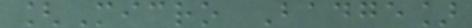[Micro Badge]
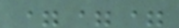===
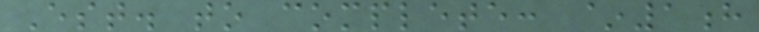Est. to complete: ~1h
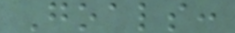Goals:
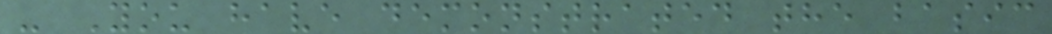- You have demonstrated the basic
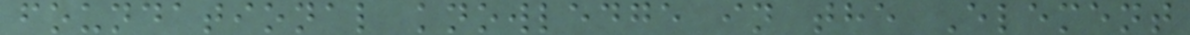foundational knowledge in the Element
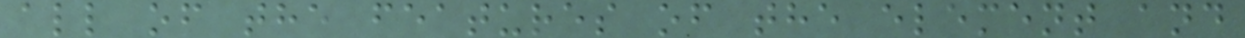all of the features of the element and
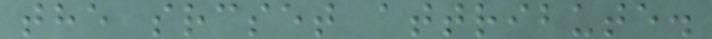the srcset attribute.
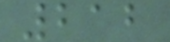212
